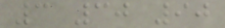3 30 90
